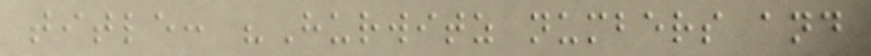title: "Hurwitz numbers and
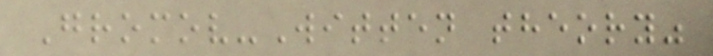Gromov-Witten theory"
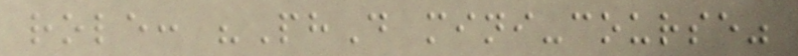role: "PhD mini-course"
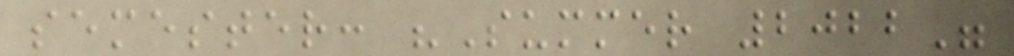semester: "Summer 2022"
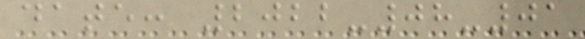date: 2022-08-01
